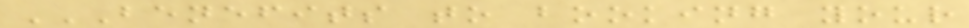BENEFITS TO BOOKING YOUR
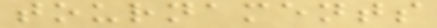tournaments
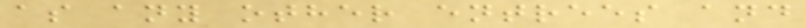as any other entrees and
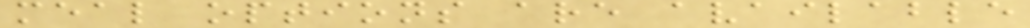meal options are available
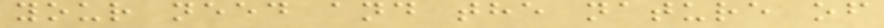your need and the nature of
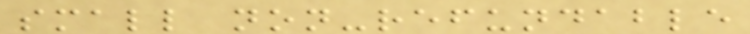small non-refundable
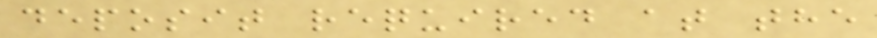deposit required at the
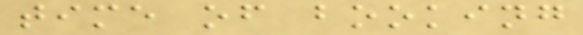time of booking
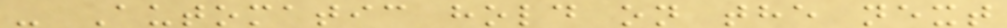- Automatic hold on the next
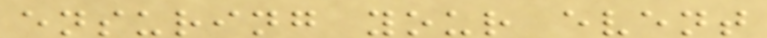ensuring your event
